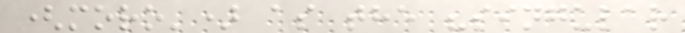(moro') as the "singular
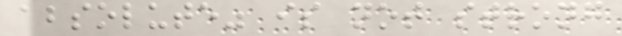absolute" is not strong
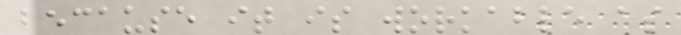because it is workable as
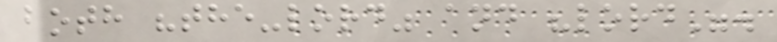both "the-lord" and "lord".
